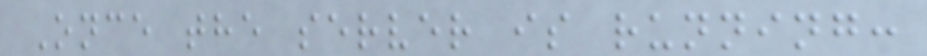Once the server is running:
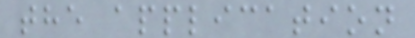the application
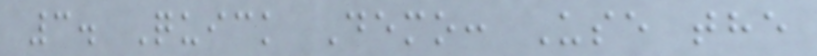3. Quick Demo: Use the
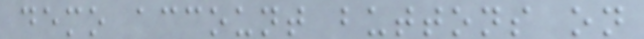demo account buttons on
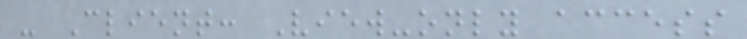- Client: View-only access
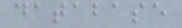database
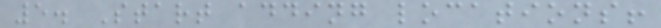5. Start adding locations!
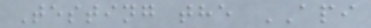Testing the API
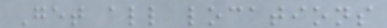Get all locations
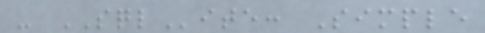- SQLite: Simple
